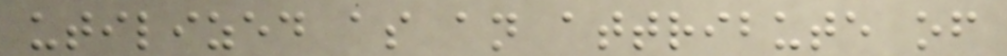utilized as an attribute of
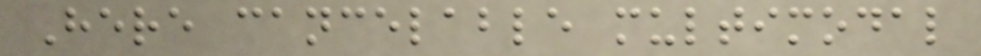Here cancelable multimodal
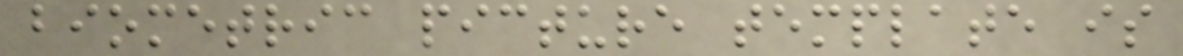biometric picture template is
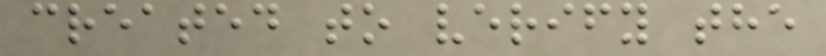created to verify the
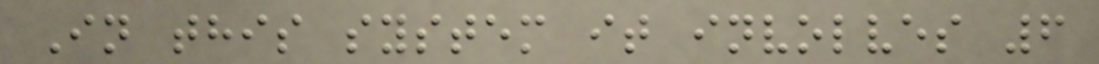In this system it involves 6
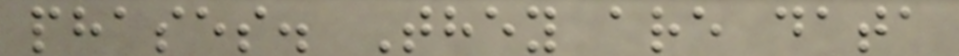phases. They are data
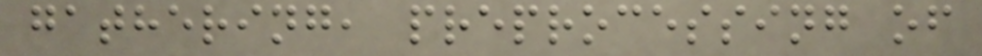gathering, preprocessing of
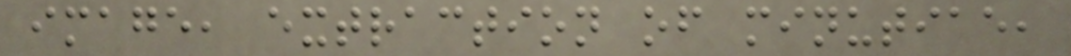image, extraction of minutiae,
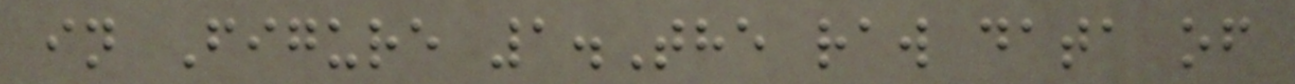in Figure 1.The raw data of
